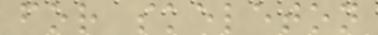for skeleton
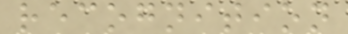recognition
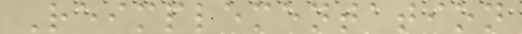Reimplementation
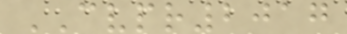CVPR2017
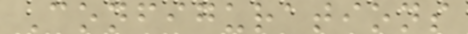Configurations
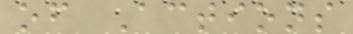of Actions
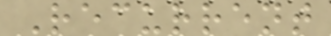Recurrent
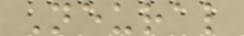Neural
